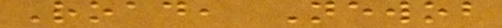Road, Newob
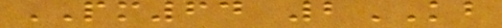PM64 2KB
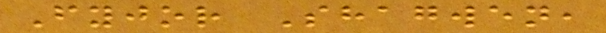Fyjor Shagwen,
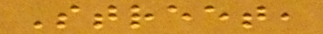Street,
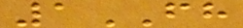1FH
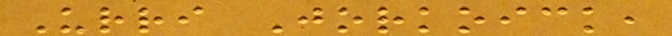Urri Jorkoick,
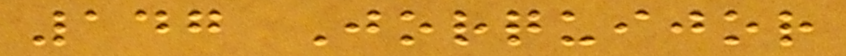147 Jorquijor
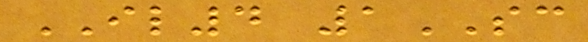IL4 1SC
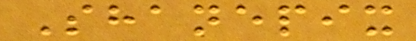Shanepix
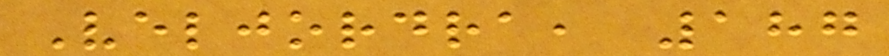Veljordra, 187
